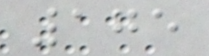175
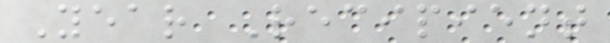Year Recipient
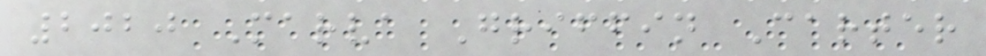2020 Marva Griffin Carter
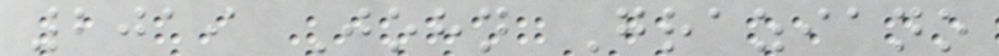2019 John Graziano
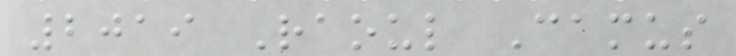2019 Raoul Camus
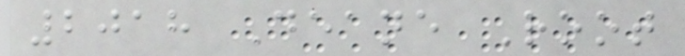2018 Deane Root
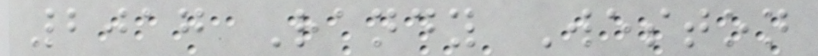2017 Randy Weston
